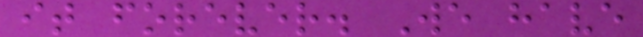it forever. We have
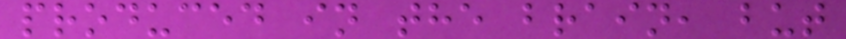produced in the brain, but
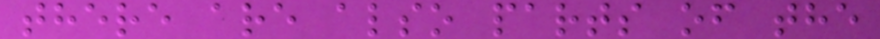there are also parts of the
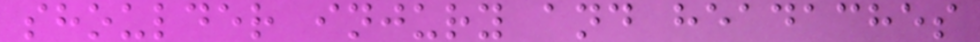shoulder injury and headaches
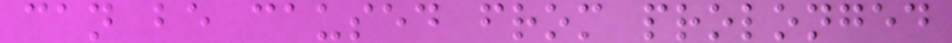can be caused from prolonged
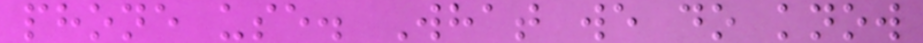phone use. What we do know
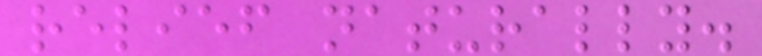relief naturally.
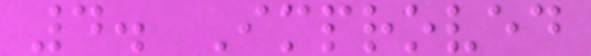4. Improved
